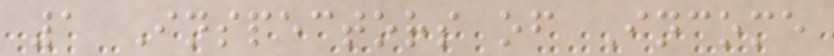1 Inspectors of Income
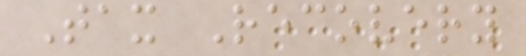Tax Recovery
